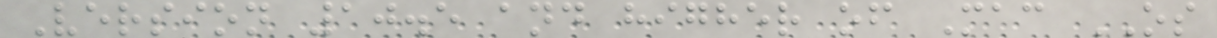Version 10.5 and higher of Mac OS
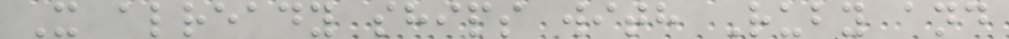X already ships with Ruby and
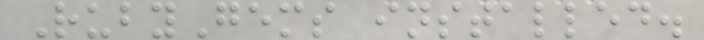RubyGems installed.
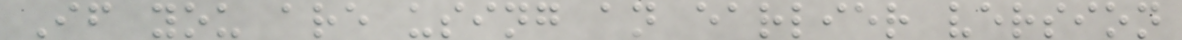If you are using an earlier version
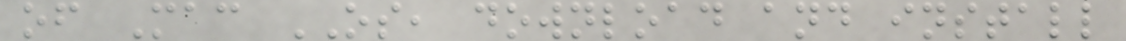of Mac OS, download and install
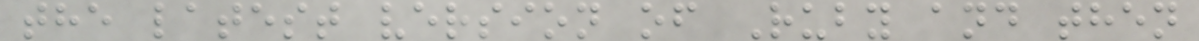the latest version of Ruby and then
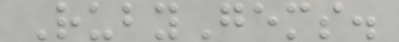RubyGems.
